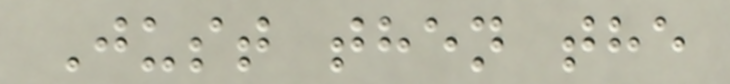Just then the
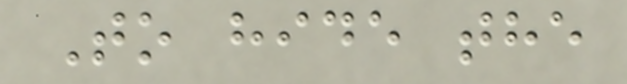To hide the
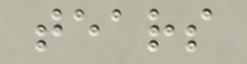tears
